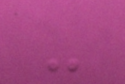-
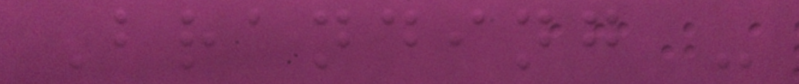Branding -
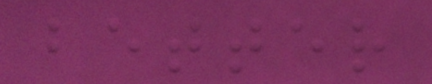better
